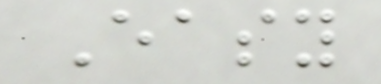Easy
